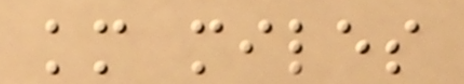km miles
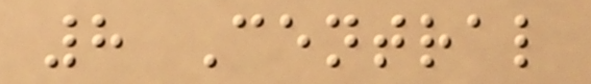8 Central
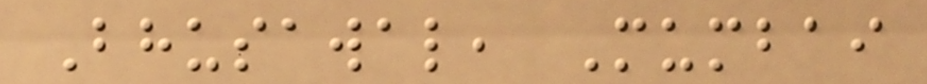Bhusawal, Mumbai
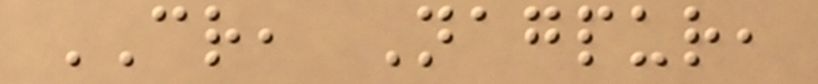CR, Nagpur,
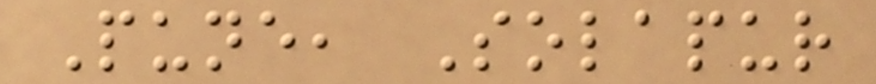Pune, Solapur
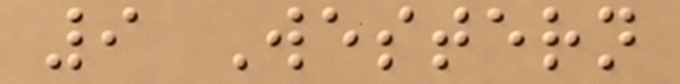9 Western
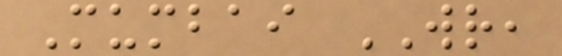Mumbai WR,
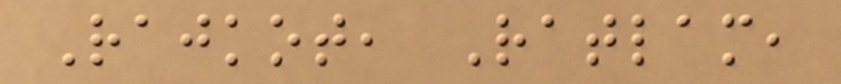Rajkot, Ratlam,
